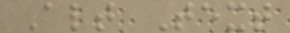Alt Text
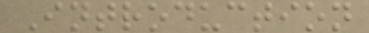Introduction
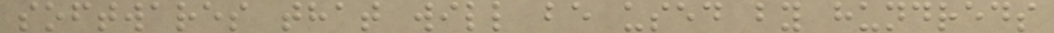softwares that will be used by hundreds
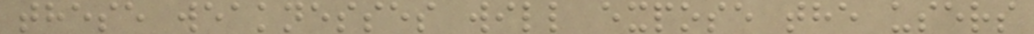these weaknesses will expose the users
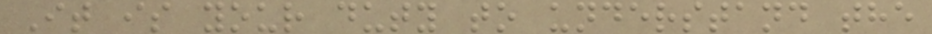It is your duty to understand the
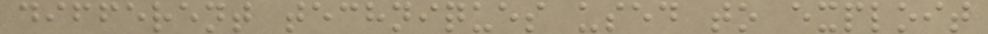different techniques used to exploit
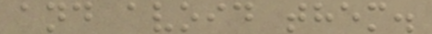and avoid them.
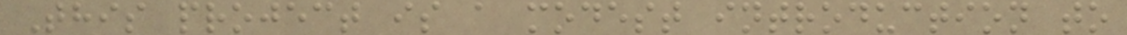This project is a modest introduction to
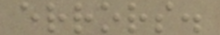errors.
